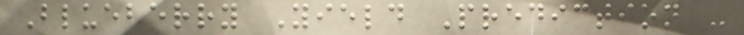Blueberry Yield Prediction -
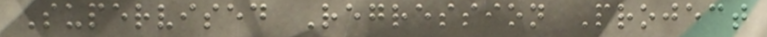Supervised Regression Project
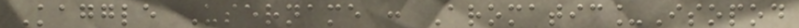Kaggle Username : Aromatic_Isopod
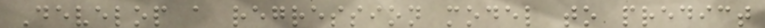Develop a regression model to predict
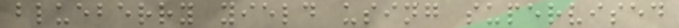blueberry yield using supervised
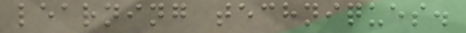learning techniques.
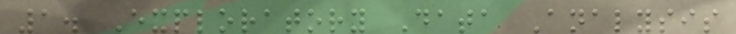1. Exploratory Data Analysis
